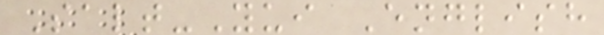Salt-Yui English
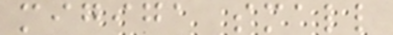migiga small
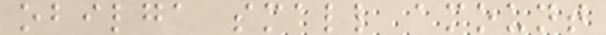obilga small amount
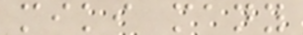miki many
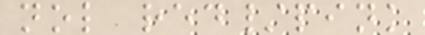nol red/pink
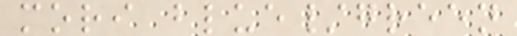mori blue/green
